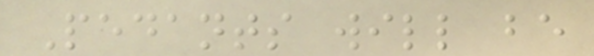Pedants will be
